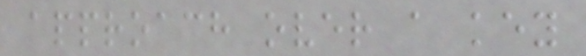approach over a key
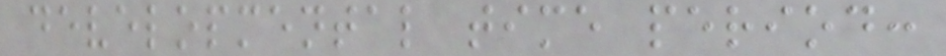developmental time period:
